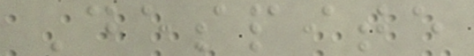Despite
